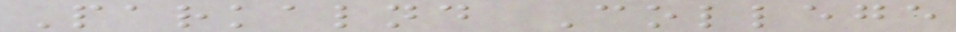Parkalnd College
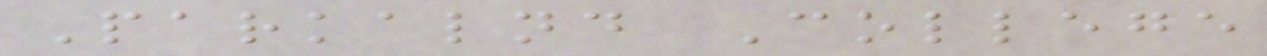Parkalnd College
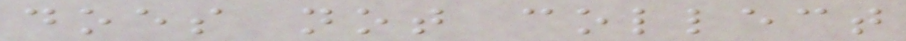does not collect
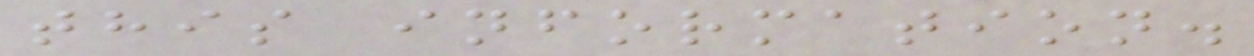this information.
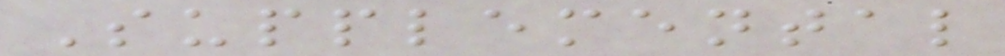Supplemental
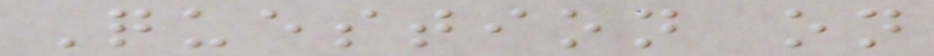Question on
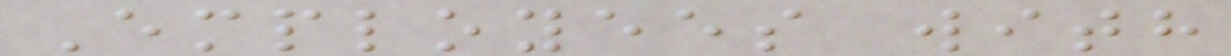Employees with
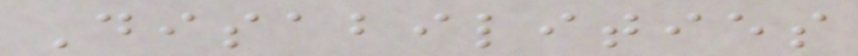Disabilities
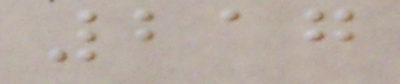217
